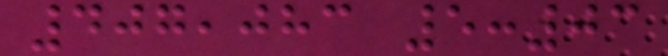407,083 5:03
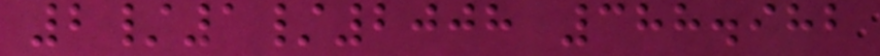2/1/2008 388.982
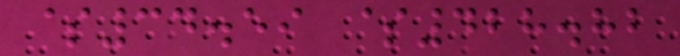$34.59 $428.82
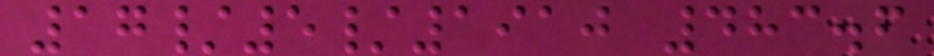17/5/1910 483.6
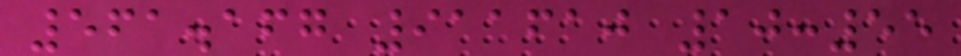561.167 911610 10:55
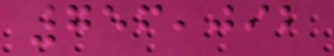756,092
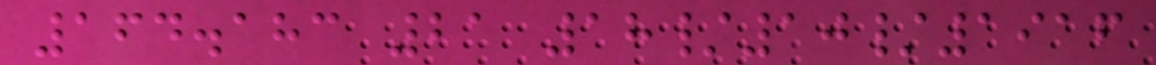164.183 21 18/10/1916
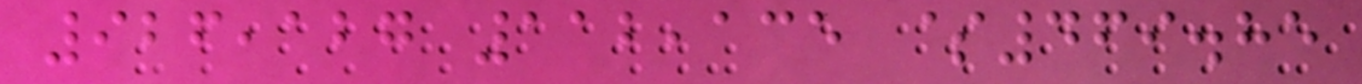926,127 112,135 $469.85
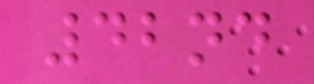42nd
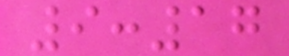9:17
